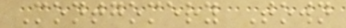Montgomery Town
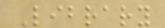Library
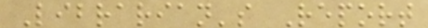Librarian's Report
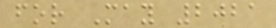for May 2021
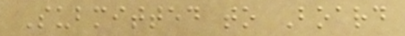Submitted to Board
